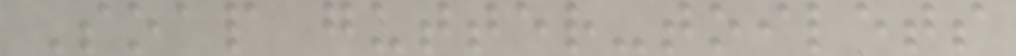Soap gutter-toilets
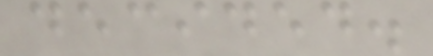decided.
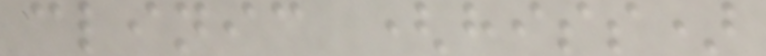clinic (hiss)
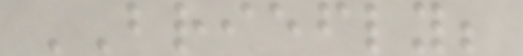BRIEFLY;
